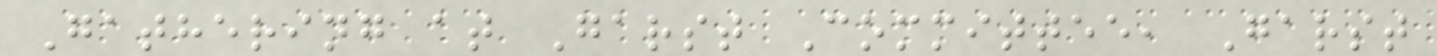Gathering at Garst Committee, Garst
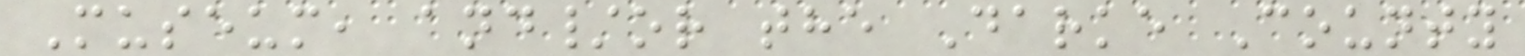Museum, and/or the Darke County
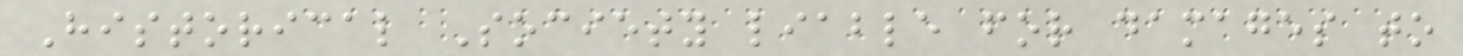Historical Society liable for damages to
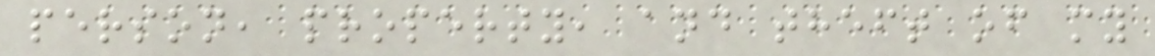person, property, and theft of my
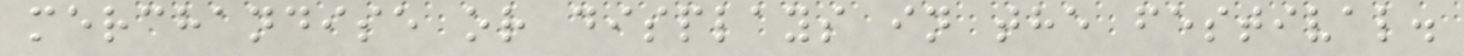merchandise or displays in the festival.
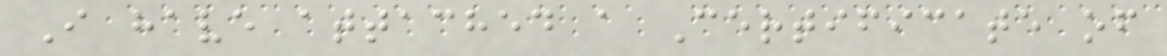I have attached a Certificate of
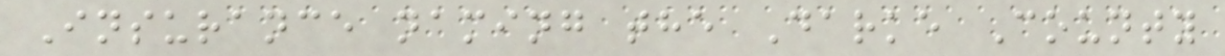Insurance naming the Darke County
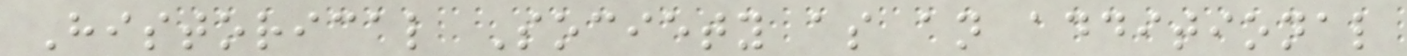Historical Society as an additional
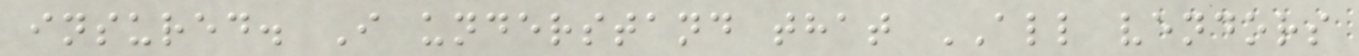insured. I understand that ALL vendors
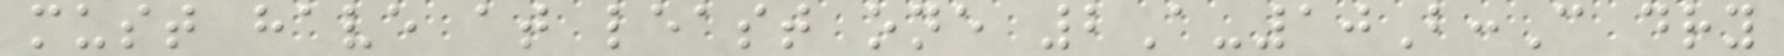must have at least one 2A-10B:C dry
